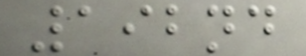192nd
